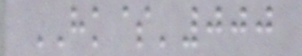HK$'000
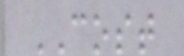COST
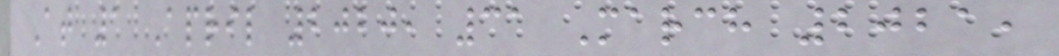At 1 April 2020, 31 March 2021,
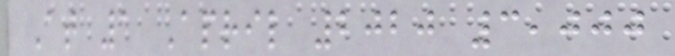At 1 April 2020 3,000
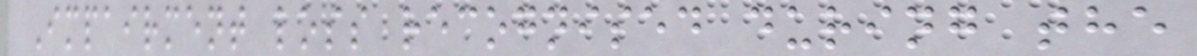Impairment loss recognised during the
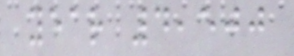year 4,500
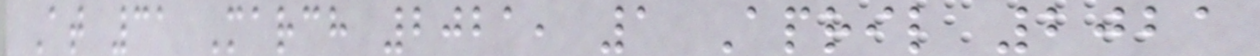At 31 March 2021, 1 April 2021
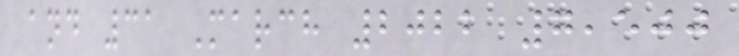and 31 March 2022 7,500
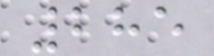285
